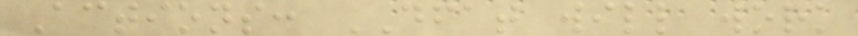Actions: DFAT will work
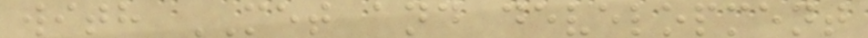with MET and development
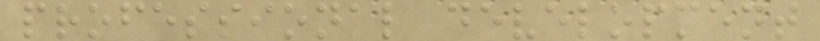professional development
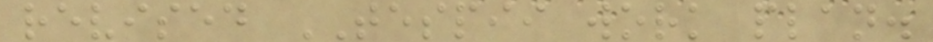revised TESPII work plan.
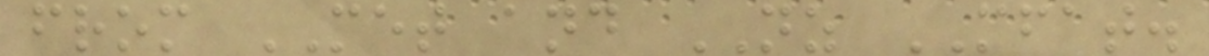from MET and NZ MFAT.
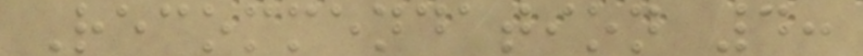Recommendation 4:
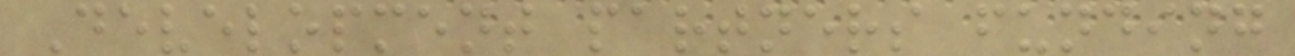Development partners funding
